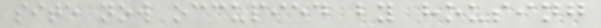site now occupied by housing
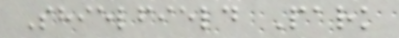Shielfield Park
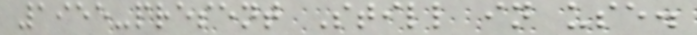1955-present Still in use.
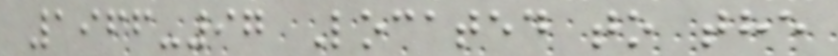1966-97 Located to the
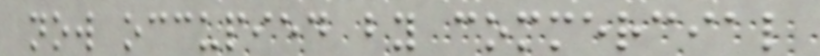now occupied by commercial
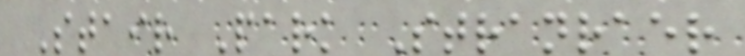Stair Park Stranraer
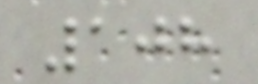108
